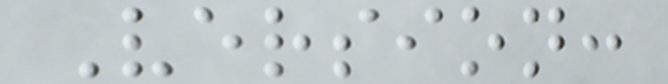Version:
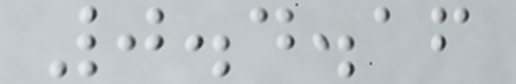0.4.16
